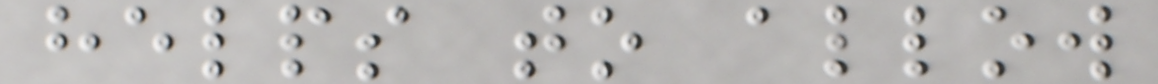helps to allow
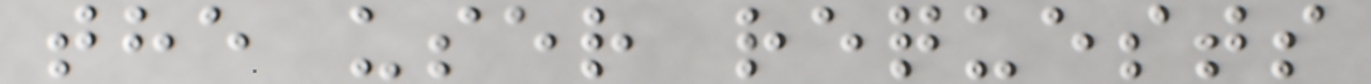the user requests
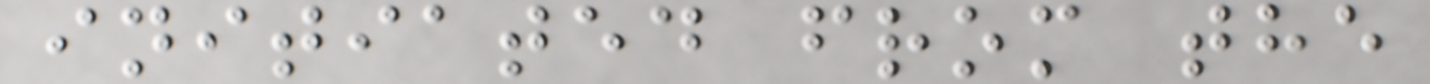initiated from the
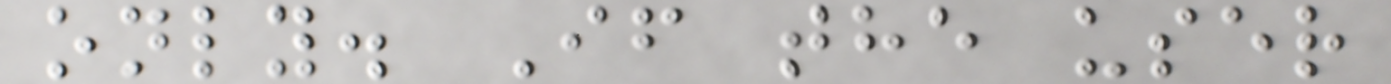only. If the user
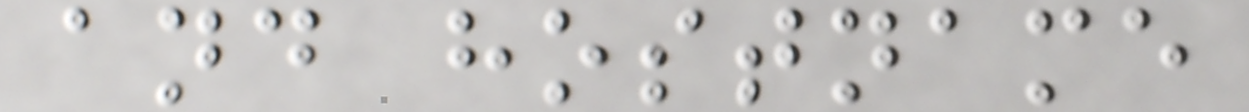and hostname
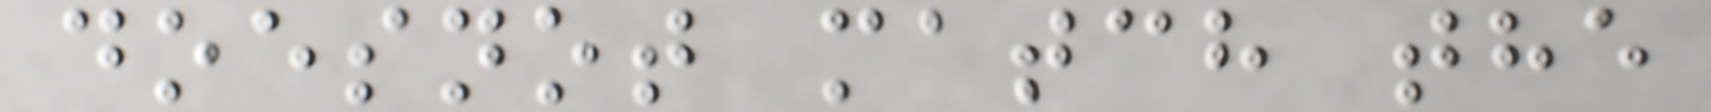doesnot match the
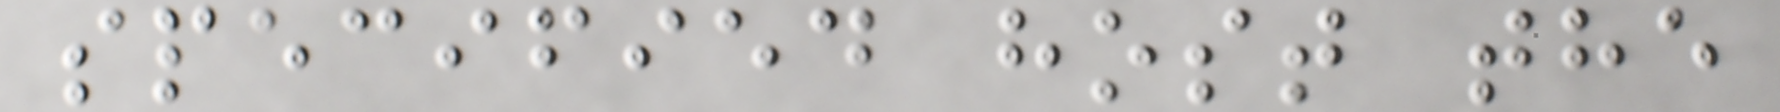specified host the
